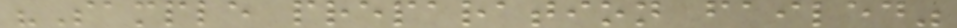"Sample preparation failed"
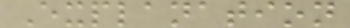Explanation
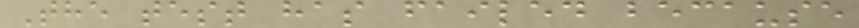The test has failed because
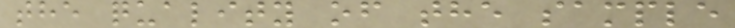the quality of the sample
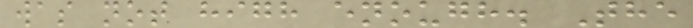was not high enough. The
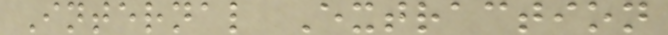Internal Extraction
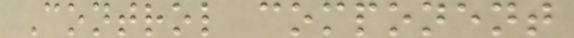Control component
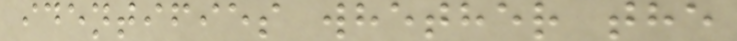identifies whether the
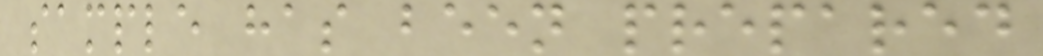sample has been prepared
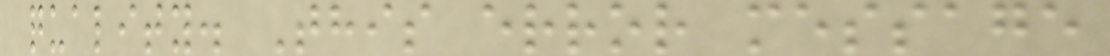quality. This error message
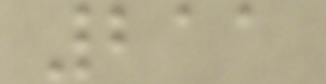211
